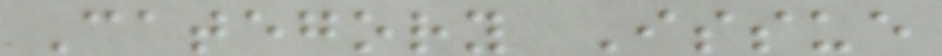Category Issue
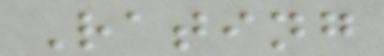Rating
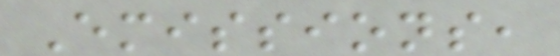Emissions,
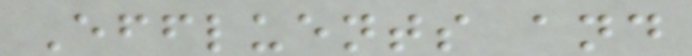Effluents and
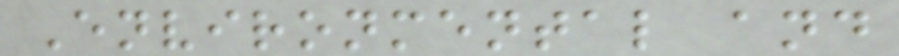Environmental and
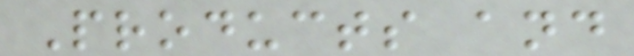Products and
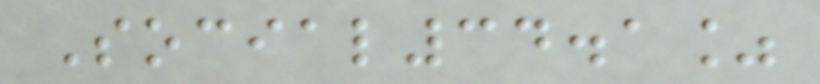Social34.1%
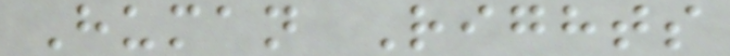Human Rights
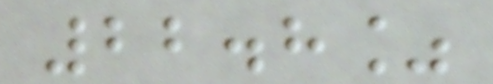22.8%
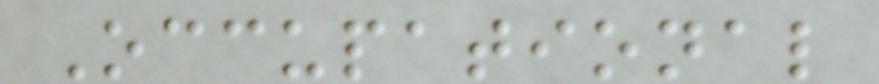Occupational
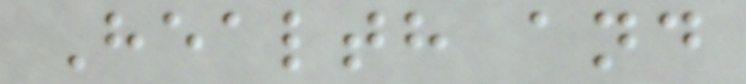Health and
